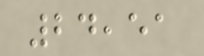24,51
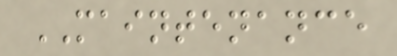MAINTENANCE
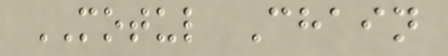MOTUL Chain
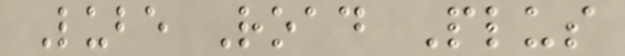Lube Road Plus
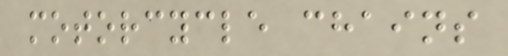motorcycle chains
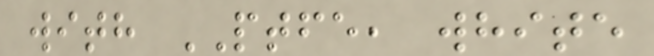with PTFE, white
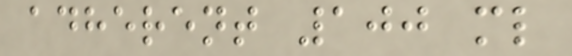adherent 100 ml
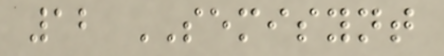12 SEMISYNT
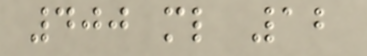400 ml 12
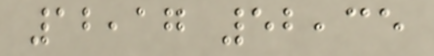12,17 52,35
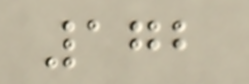172
